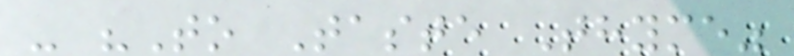- "To Taste Thyme"
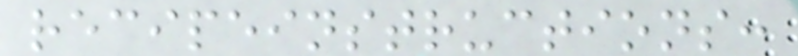recipeinstructions:
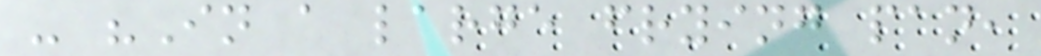- "In a large frying pan,
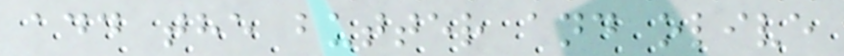add the butter and olive
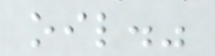oil."
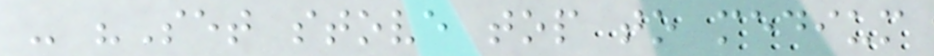- "Set stove top to medium
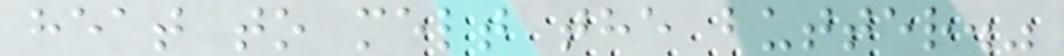heat to melt the butter."
